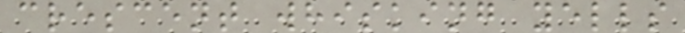crescent whisking yells
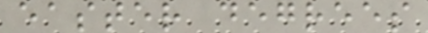easter degrees
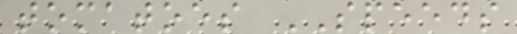tomatoes SPEEDS
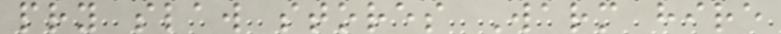pry slaw stores Warm hire
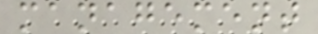management
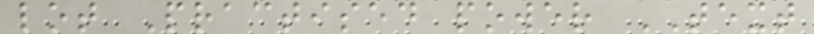lot Practised power TEXT
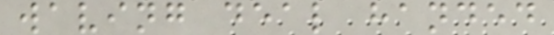waving deal handed
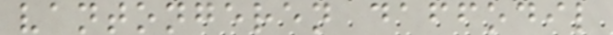vantongeren daffodil
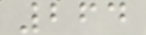264
